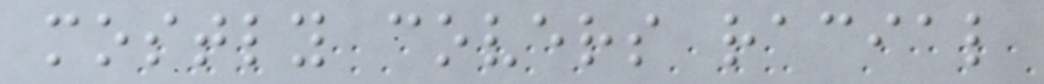mostly covers racial
